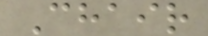Chair
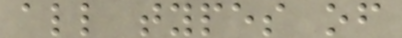all types of
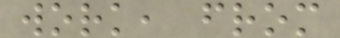work, from
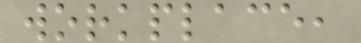workplace,
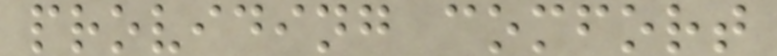providing comfort
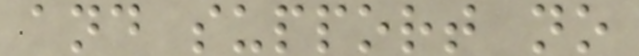and support no
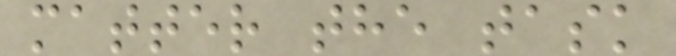matter the task
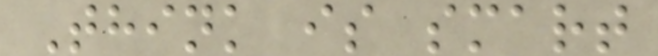Think is smart
